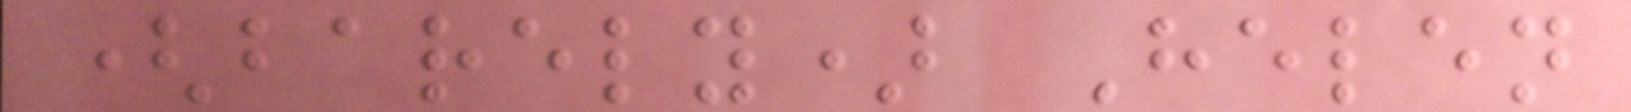(barely) Helen
